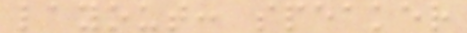layout: speaker
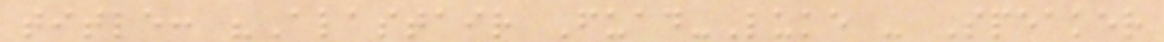title: "Alastair Fuad-Luke - Speaker
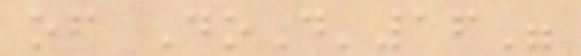of DoD'16"
